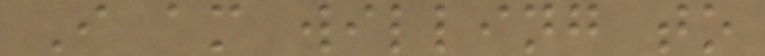I am willing to
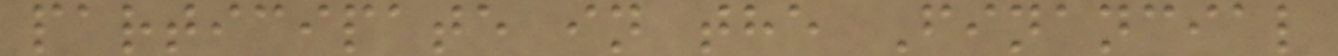participate in the Financial
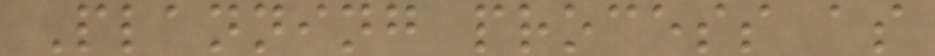Planning process as
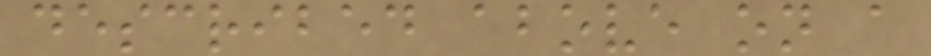described above on a
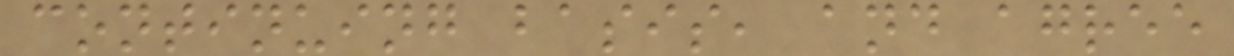continuing basis, and agree
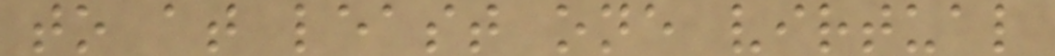to at least one virtual
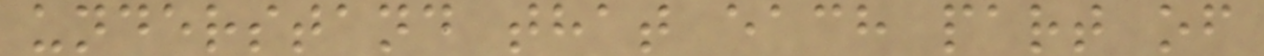understand that each part of
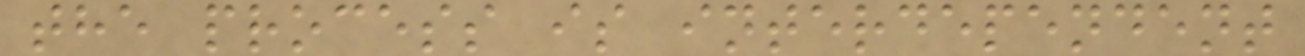the process is interdependent
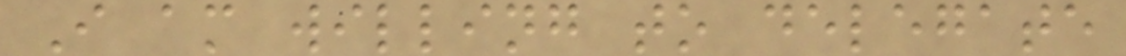I am willing to delegate
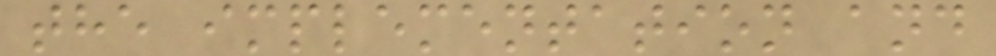the implementation and
